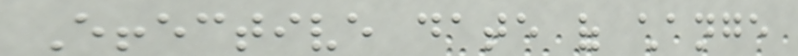Effective date of change
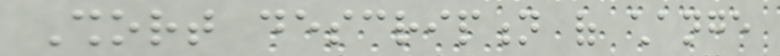Short description of change
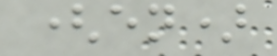(en)
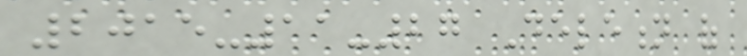2015-11-27 Deletion of
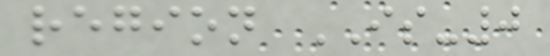region IS-0
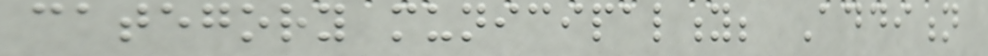category municipality; Addition
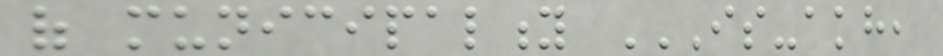of municipality IS-AKH,
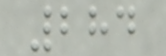284
